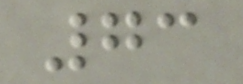73
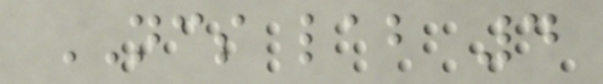NCS lab 4
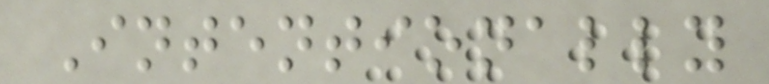Intentionally
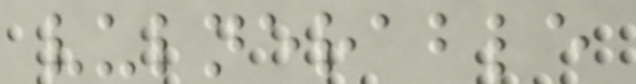vulnerable
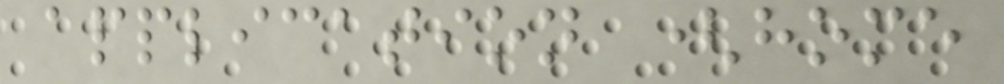application (home
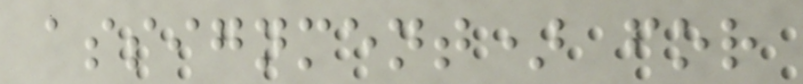assignment) for
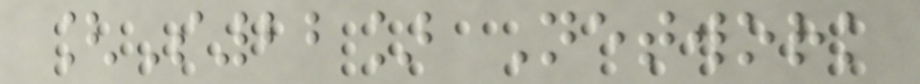[S22] Network
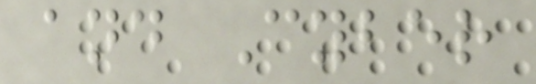and Cyber
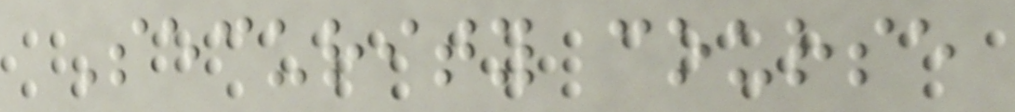Security course
